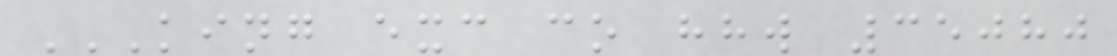KING EXC CO HHW 35080
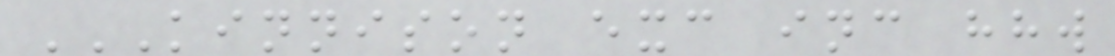KINNISON EXC INC HHW
